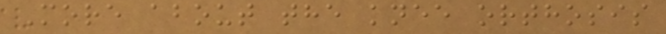More about the knee orthosis
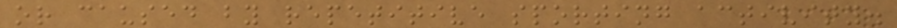or caused by repetitive sporting activity.
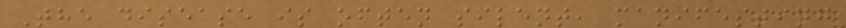The disease is often silent, manifesting
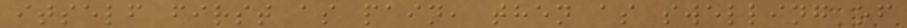itself first as pain, then as swelling of
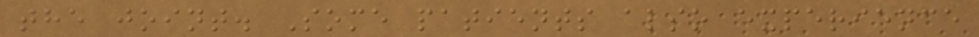the joint. Some patients also experience
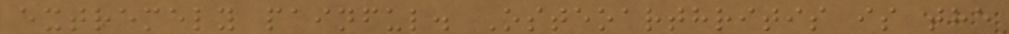extremely painful. Osteoarthritis is the
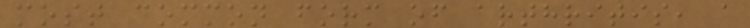most common form of arthritis, a
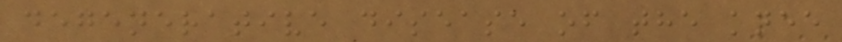degenerative disease of the knee
